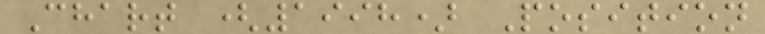Chart (1998) Position
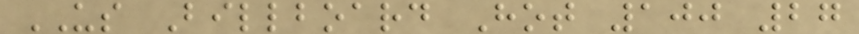US Billboard Hot 100 27
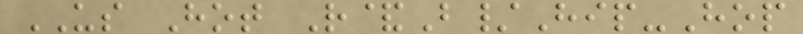US Hot R&B/Hip-Hop
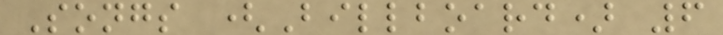Songs (Billboard) 6
